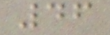46
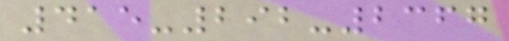415-292-2367
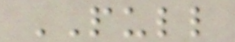PULL
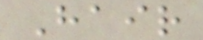Hair
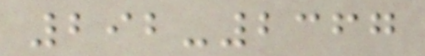292-2367
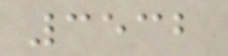3532
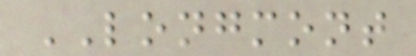LONGMONT
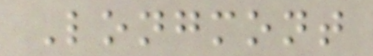Longmont
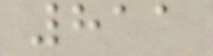811
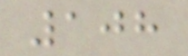108
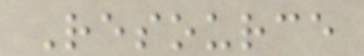Resource
